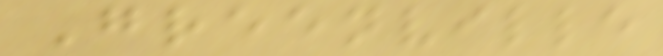Greenville
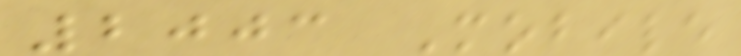2003 Mobile
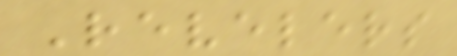Revelers
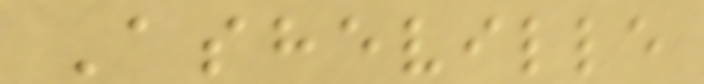Asheville
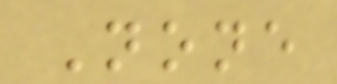None
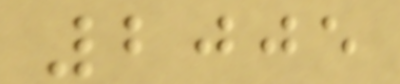2005
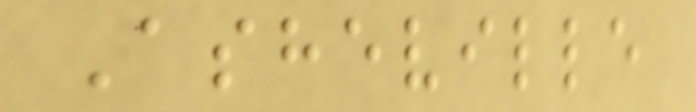Asheville
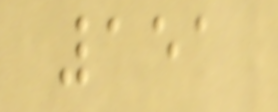151
